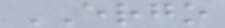ERGO
